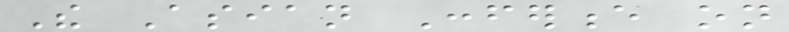The Asian Conference on
